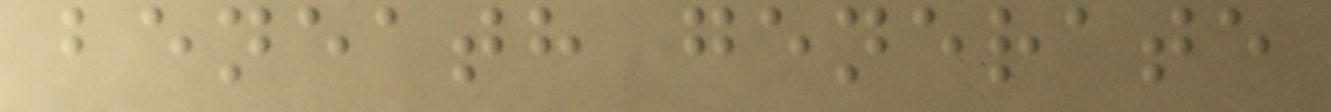beneath generate
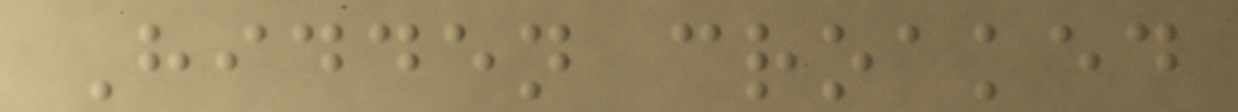Hidden croaked
